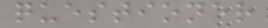questioner
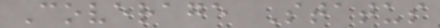Coverage Status
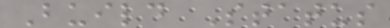Build Status
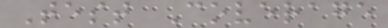Test Coverage
